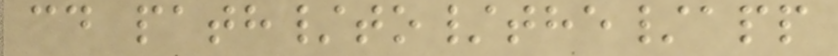cd path/to/the/app
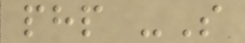php -S
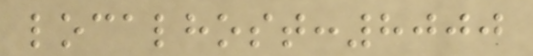localhost:8000
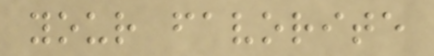your favorite
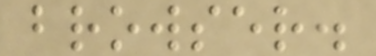browser.
